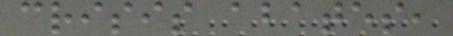crisis abates,
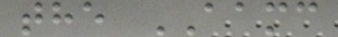the AAMC
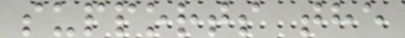supports the
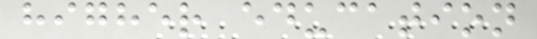higher education
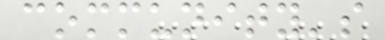community's
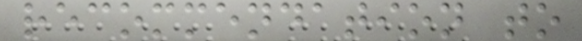recommendation to
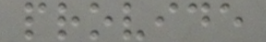provide
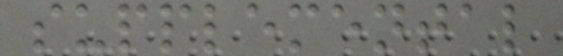supplemental
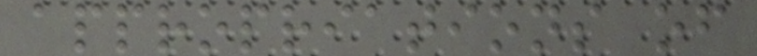appropriations of
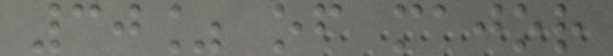30% of major
